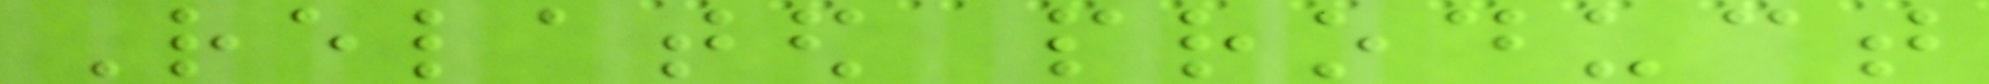Related product
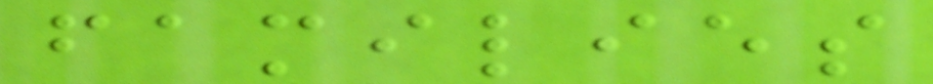families
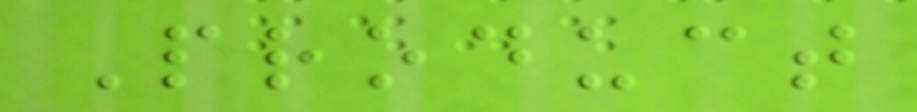Product
